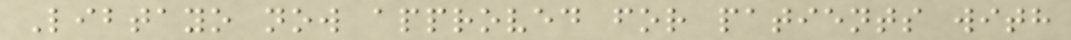Libtayo now approved for patients with
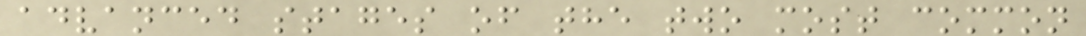advanced stages of the two most common
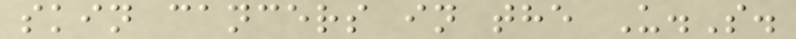skin cancers in the U.S.
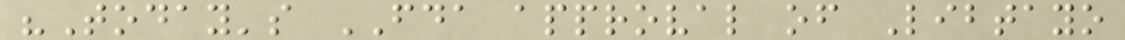"Today's FDA approval of Libtayo
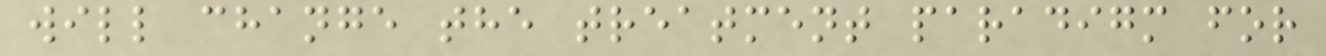will change the treatment paradigm for
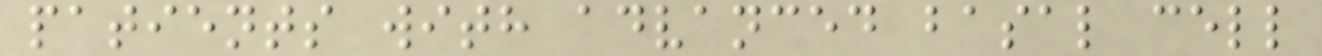patients with advanced basal cell
